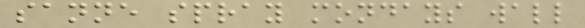sanne spray mondays wall
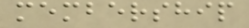membership
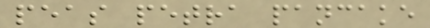peas petra pancake
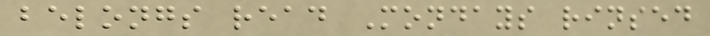belongs read Mondays rinsed
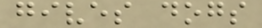gives dogs
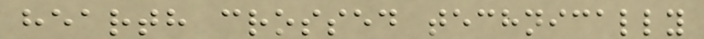hearth crossed technically
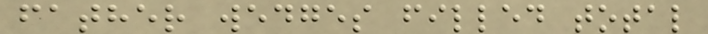father wedges filled total
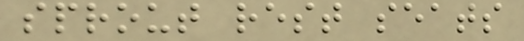sprout rest seats
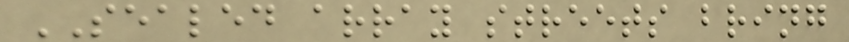SEALED array streets bring
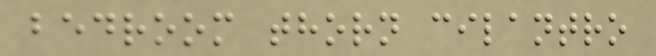bedroom thorn cilantro
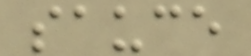sauce
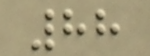88
